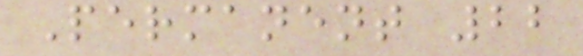Permanent 22
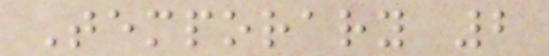Temporary 2
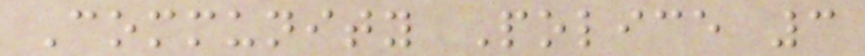Community Police 3
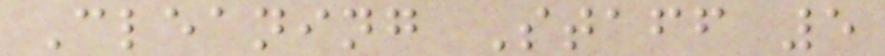Cleaning Staff 5
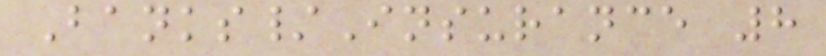Banks/Insurance 8
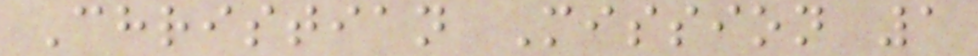Christian Mission 1
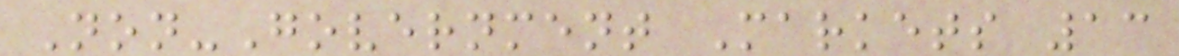Non-Government Markets 13
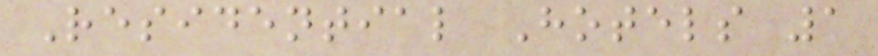Residential Hotels 1
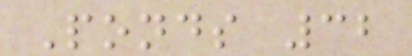Ponds 32
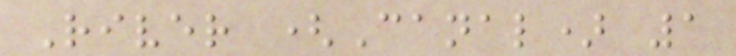River (Canal) 1
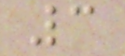3
